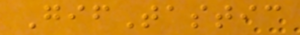GifTastic
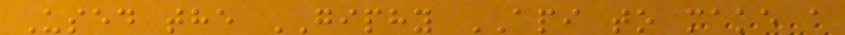Used the GIPHY API to make a
